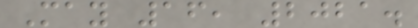May 16, 2021.
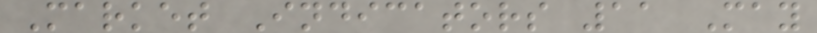Market Indicators 11 May
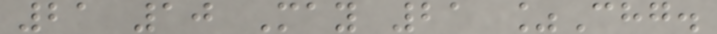21 10 May 21 %Chg.
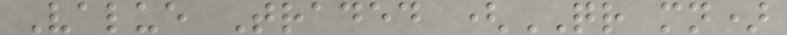Value Traded (QR mn)
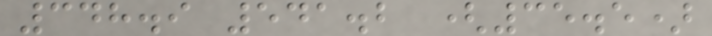348.9 541.2 (35.5)
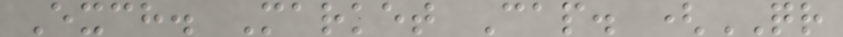Exch. Market Cap. (QR
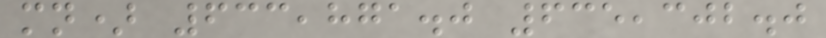mn) 633,871.0 635,302.0
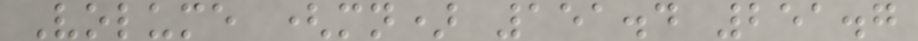Volume (mn) 151.4 251.7
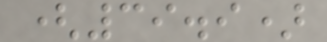(39.9)
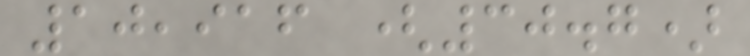10,916 (30.7)
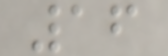16
